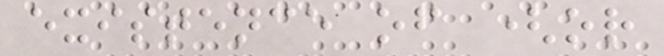existence of (or
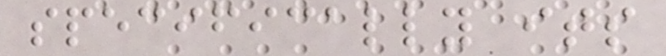specifically its
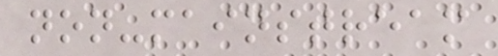non-mainstream
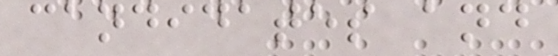candidates and
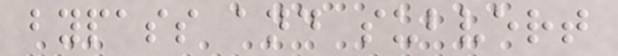bypass and subvert
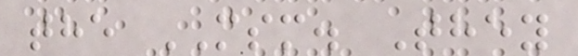the MSM. They
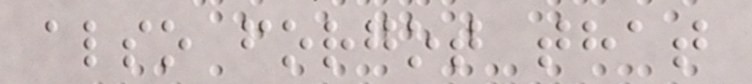also forgot that
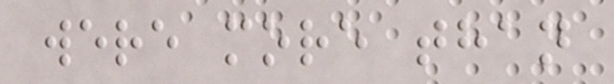were more than
